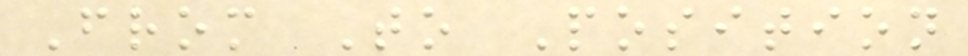From To Position
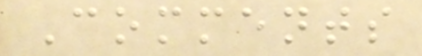Comments
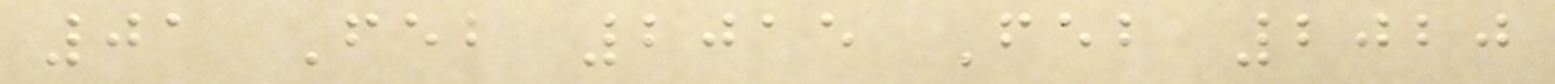01 Feb 2015 Feb 2020
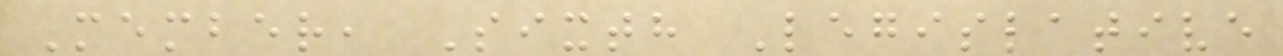Member, Sixth Legislative
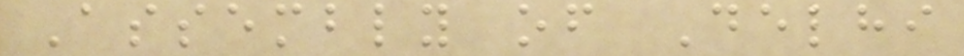Assembly of Delhi
